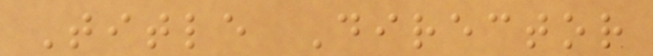Title Director
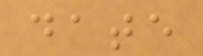date
